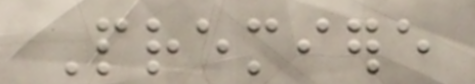Premiere
